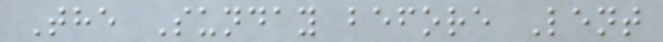The Sunday before Lent
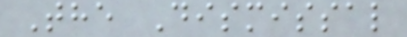The Dismissal
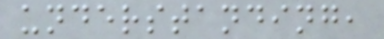understanding,
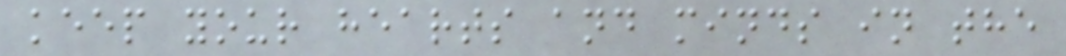keep your hearts and minds in the
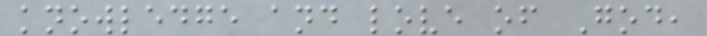knowledge and love of God,
